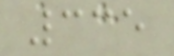335
